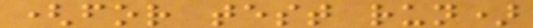(for test run)
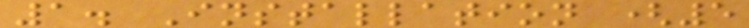1. Installation (5
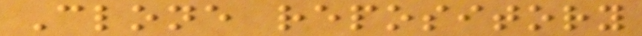Clone repository
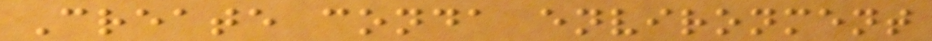Create conda environment
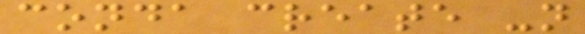conda create -n
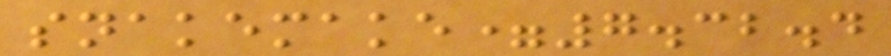snakemake=7.32.4
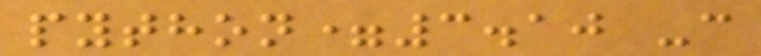python=3.10 -c
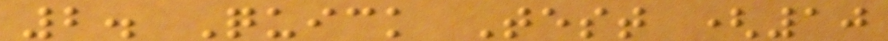2. Quick Test (10
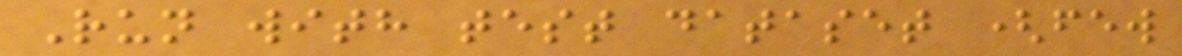Run with test dataset (few
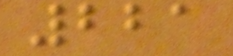221
